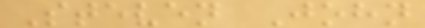Steven John
